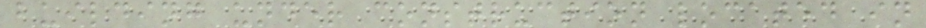building under construction located in
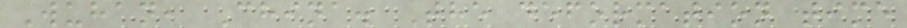Wuhan, China. The deformation time
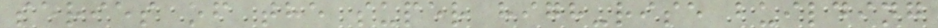series of the super high-rise building
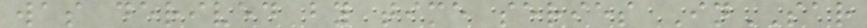was derived by time series InSAR
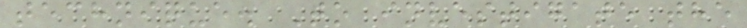technique. To investigate the
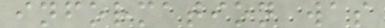information was
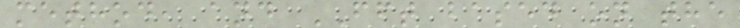method, and FFT based on the
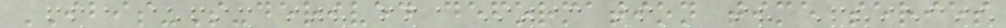IBIS-S-derived deformation time series
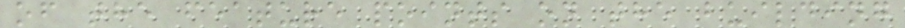of the feature points on the building
